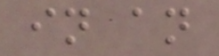in an
